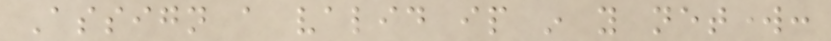Assign a valid ip in you network:
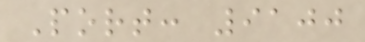Port: 9100
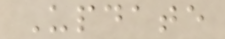Update
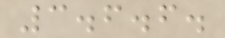3.6.6.
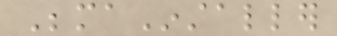BemaInstaller
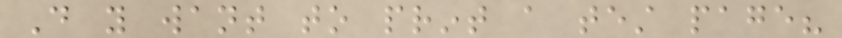Do you want to print a test page?
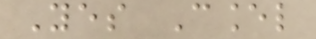Yes Cancel
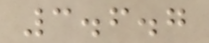3.6.7
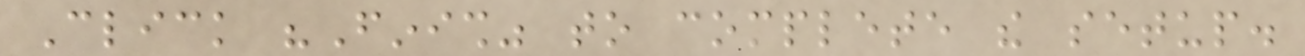Click "Finish" to complete the setup.
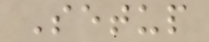Setup
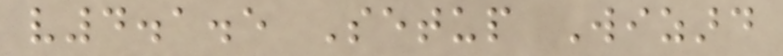v4.1.5 Setup Wizard
